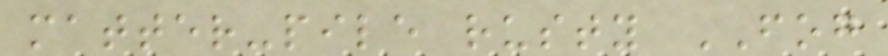matter-pile rusty FOG
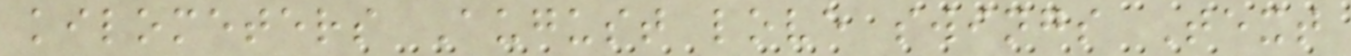kilometers August love swings Text
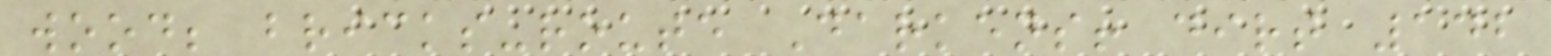wood; bricks-route Darkens! dirt 142
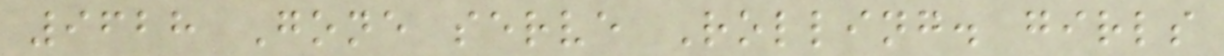9628 Gone serve Rolling. girls
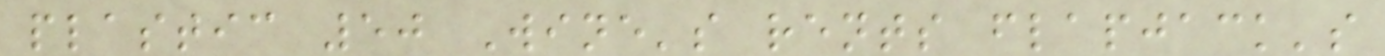plastic 50 Wine's rents flapjack's
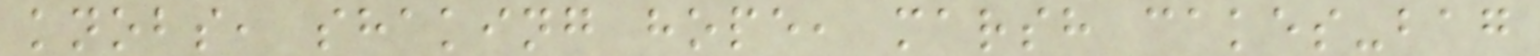knobs, shaking hope, marsh cakes-bag
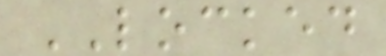LOCKED
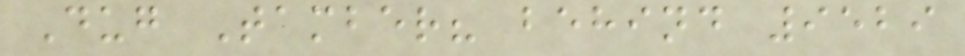Dug Tamber? behind 9529
